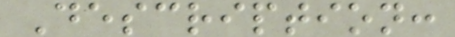Description:
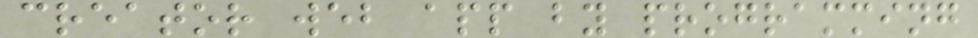creator web app by programming
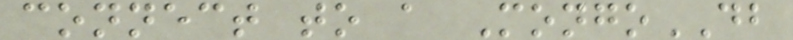connect to a MongoDB
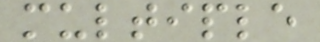multiple
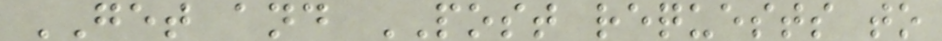GET and POST requests to
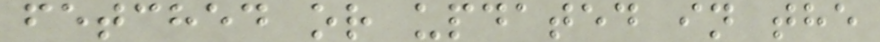fetched or updated in the
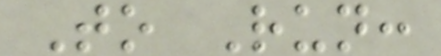To Run:
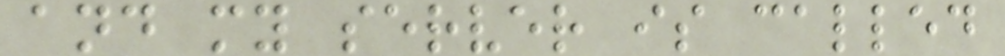and my server is called
